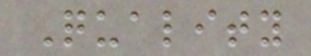Quality
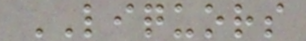LIQUORS
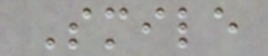Smile
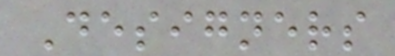Designers
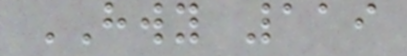HWY 119
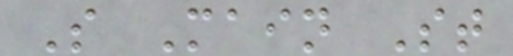S Main St
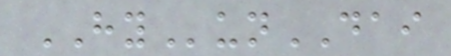HYunDAI
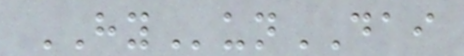HYunDAI
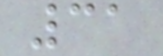31
